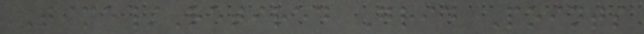Time/Retired Grid Points
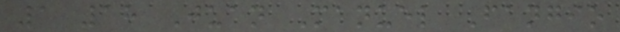1 18 Juan Manuel Fangio
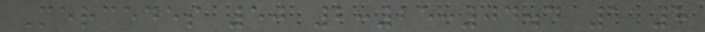Mercedes 50 2:25:04.4 1 8
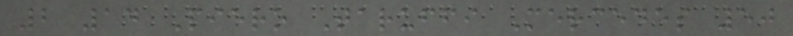2 14 Piero Taruffi Mercedes 50
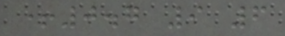+0.7 9 6
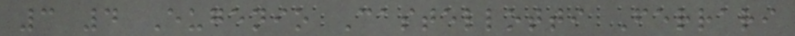3 4 Eugenio Castellotti Ferrari
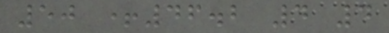50 +46.2 4 4
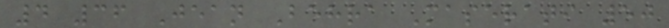4 36 Jean Behra Maserati 50
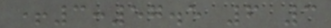+3:57.5 6 3
